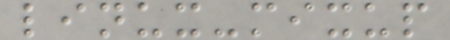linux-mixup
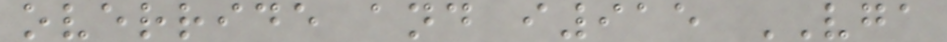override and i915 VGA
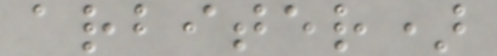arbiter)
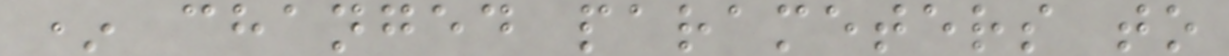* changed parameters to
